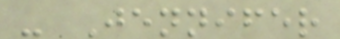- Jennifer
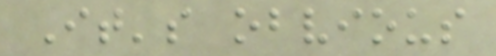It's obvious
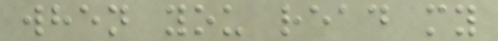when you read my
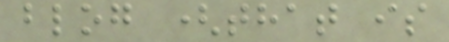blog (that is
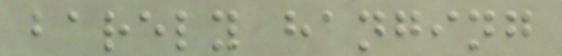barely hanging
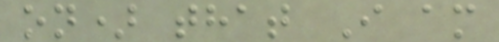on) that I am
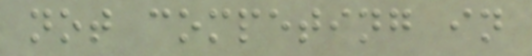not competing in
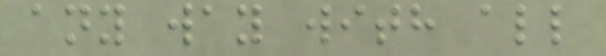any way with all
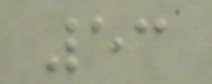53
